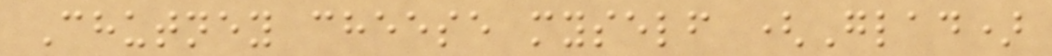Chutney cheese myself (Glad)
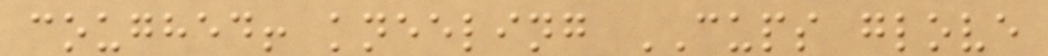coughed! kneeling CUPS glove
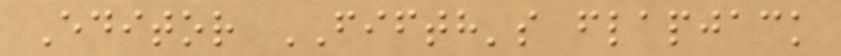Editor FIFTH's flapjack
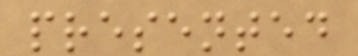presented
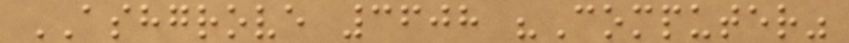ASHGROVE 3608 "Computer"
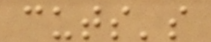cuts's
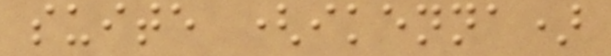suite (ikenna)
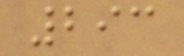293
